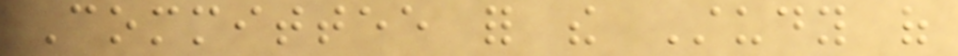Committee for the Study of
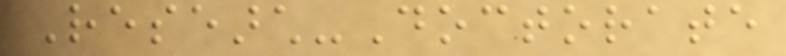Research-Doctorate
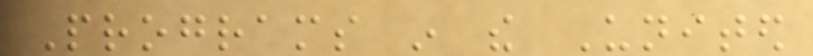Programs in the United
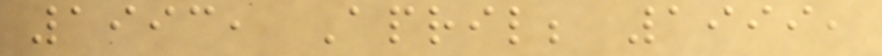1993, April; 1999,
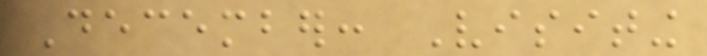December: Visiting
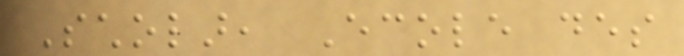Scholar, Ecole des
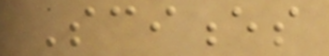Sciences
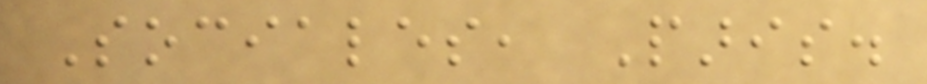Sociales, Paris.
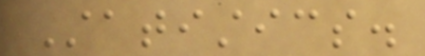Statistics.
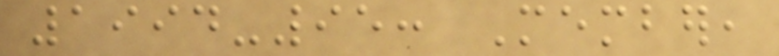1994-95: Member,
